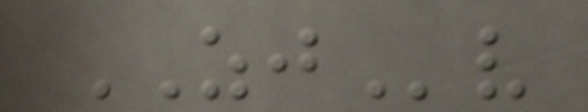ZJv
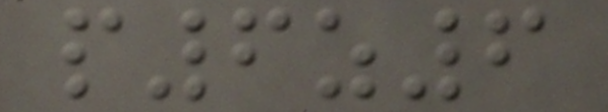p6z6
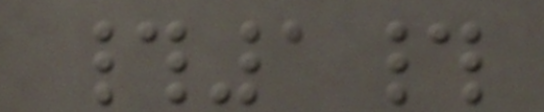#1#
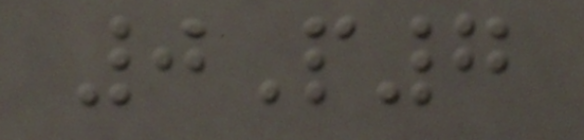0P7
